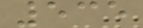535
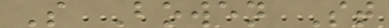S Bowen St
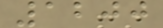1200
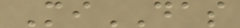MiDAS
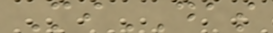MiDAS
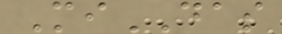MiDAS
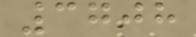3708
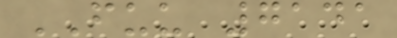FUU 7141
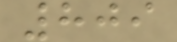809
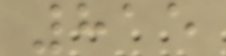815
